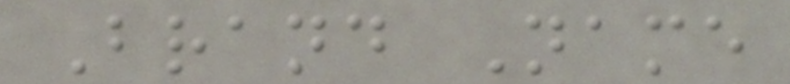Brand Name
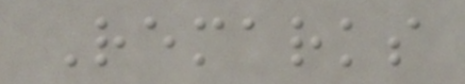Remarks
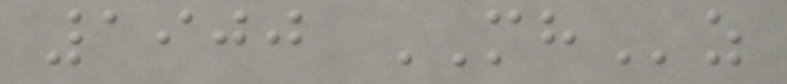1900 MHz
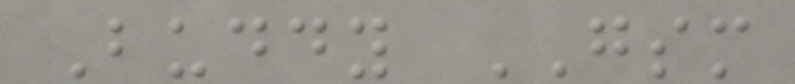Buddy GSM
